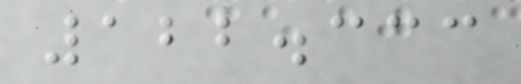122.333
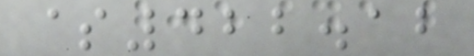$422.12
